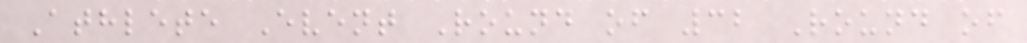Athlete Event Round of 32 Round of
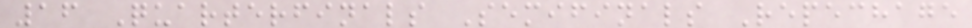16 Quarterfinals Semifinals Repechage
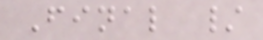Final /
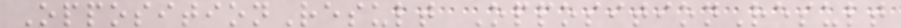OppositionResult OppositionResult
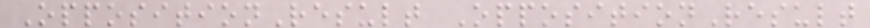OppositionResult OppositionResult
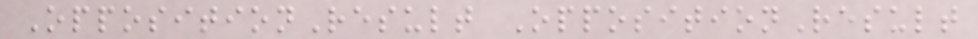OppositionResult OppositionResult
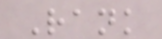Rank
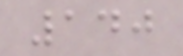140
